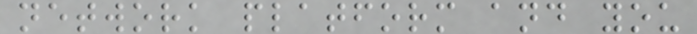network platform and you
